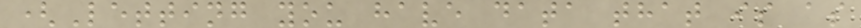(Letting you have data that is as
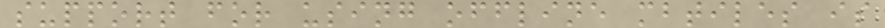support for using offline mbtiles is
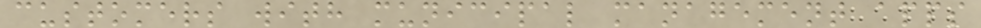customers with municipal management apps
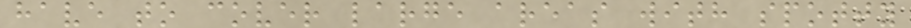have to cover large areas with spotty
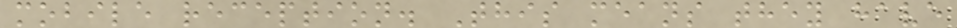mobile reception. This means they have
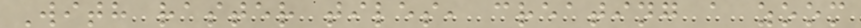With raster tiles, creating a zoom
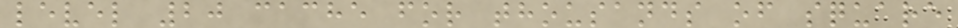level 20 cache for thousands of square
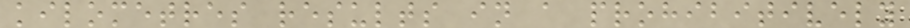kilometres results in a prohibitively
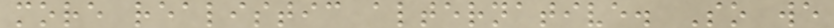more realistic alternative. So we
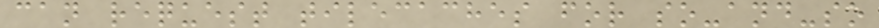can request tilecaches for so-and-so
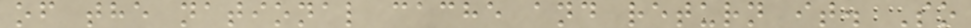of the national cache and return it. So
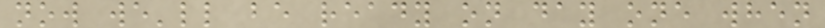now we'll be ready on day one when
